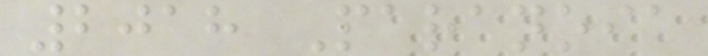2018 Paranoia
